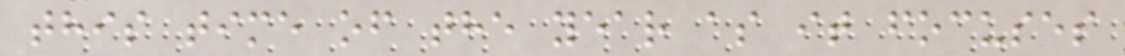this time of the year as it focuses
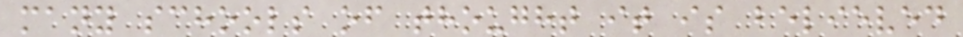many schools of thought it is believed
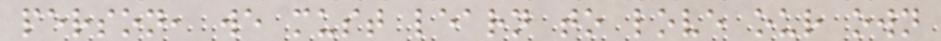person, we must learn to love our own
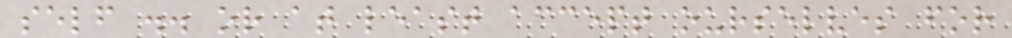self .. or at least accept ourselves for
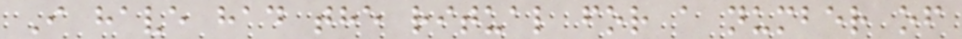I have had the ritual for a number of
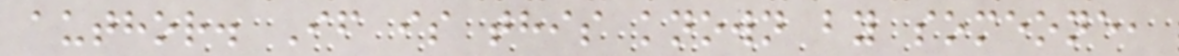author. If is this known by someone,
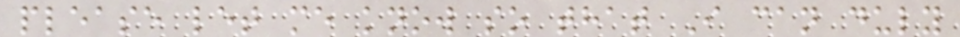please let me know so that I can duly
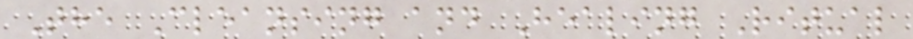The Cleansing and Healing Ritual
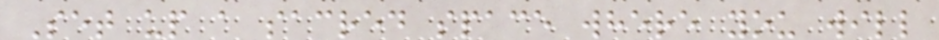Set up a sacred space where you will
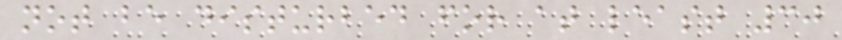not be disturbed for at least 30
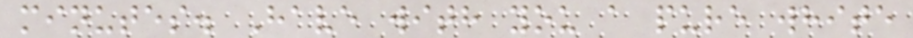minutes. Have with you a pure white
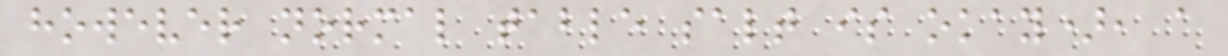however normal table salt is okay), a
